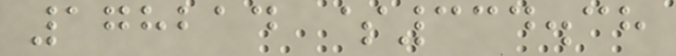178214 $334.38
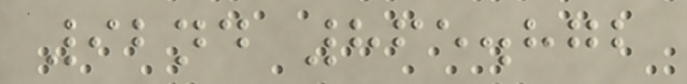92nd 865.872
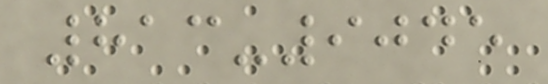813-9045
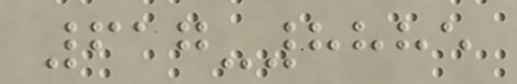617-8885
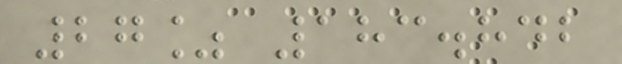27% 183.842
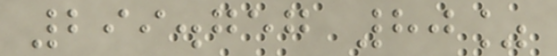299.757 80%
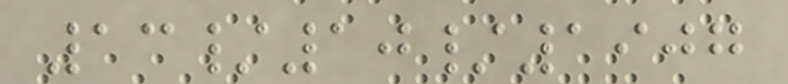13/10/1907
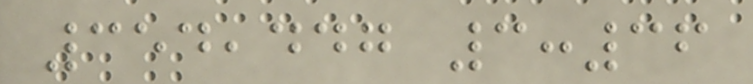354,447 3:36
